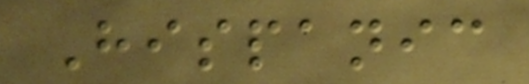Hispanic
